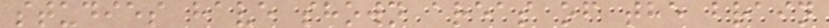studies have shown areas of the brain
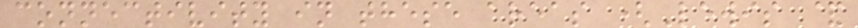connectivity in these areas (Lewis &
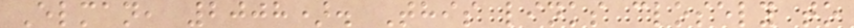Elman, 2008). This links closely to
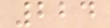224
